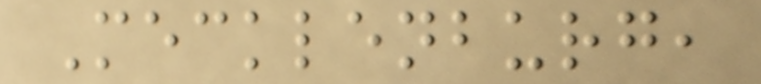Mecklenburg,
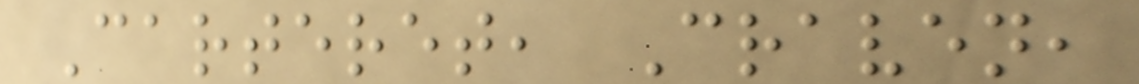Carteret, Craven,
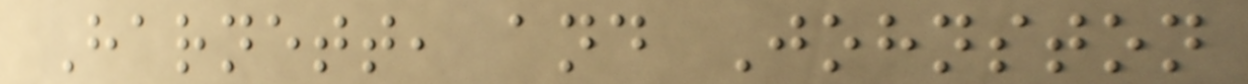Harnett, and Johnston
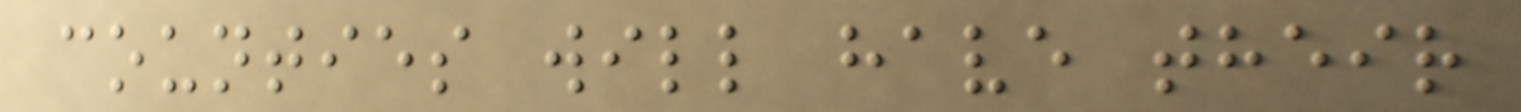counties will have their
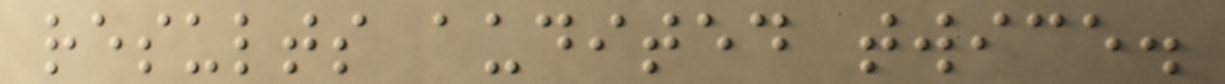results audited twice.
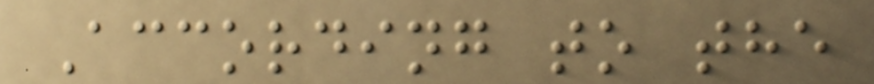According to the
